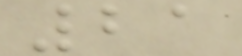21
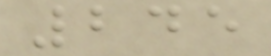245
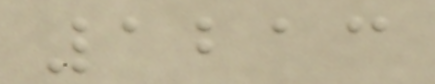1213
